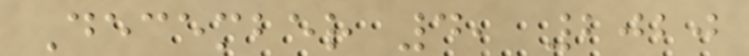December 4, 2020
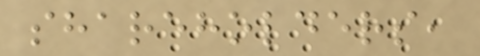shareholders,
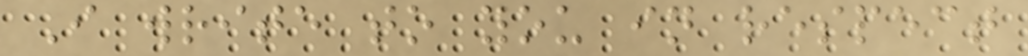I write to you in respect
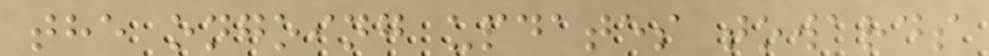the ongoing updates towards
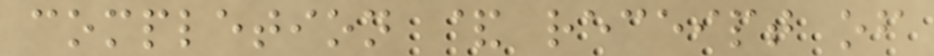completion & receipt of
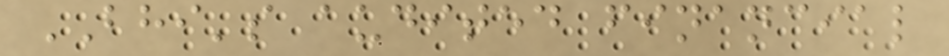BHI's audited financial
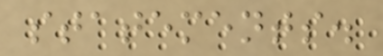statements.
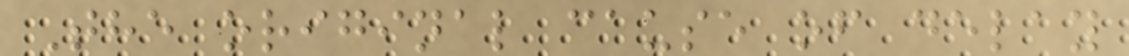The original cause of delay
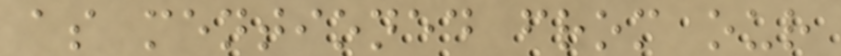as mentioned from our
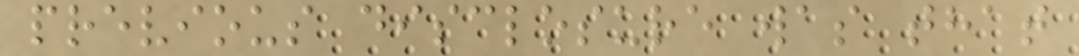previous disclosure was that
